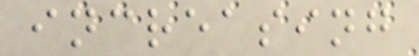increasing
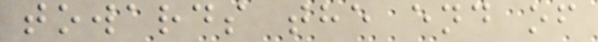towards the end of
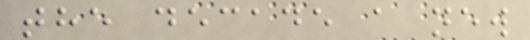the decade a new
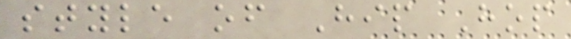style of Hip Hop
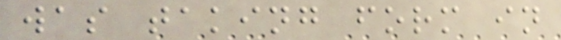was taking form in
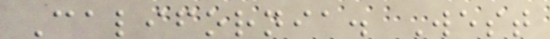California. West
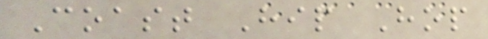Coast Hip Hop
